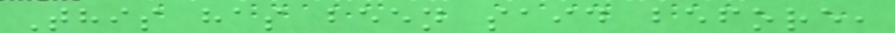This has been said before,
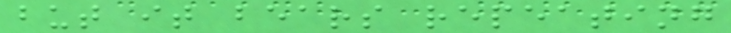but it bears repeating
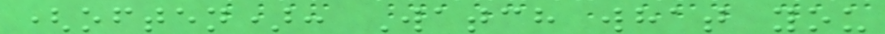(often): Watch what you
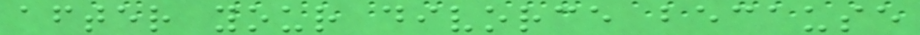after your divorce because
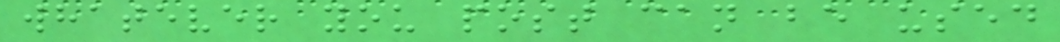whatever you post can be used
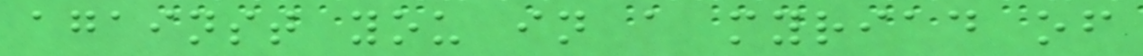against you in a myriad of
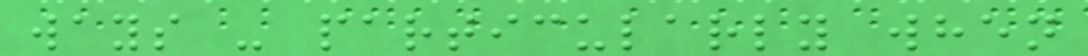ways - particularly when
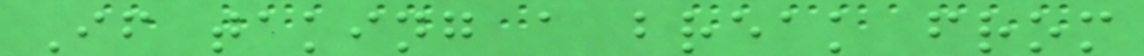If taking a break from
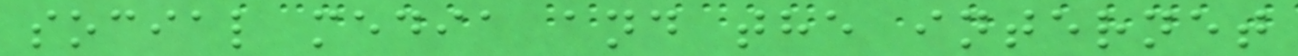social media and the internet
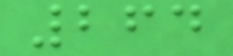264
